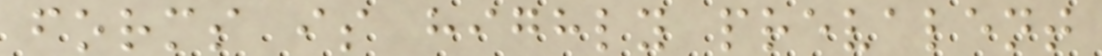forms is highly prevalent
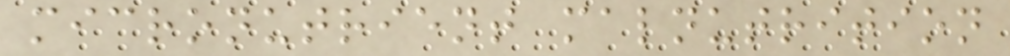micronutrient malnutrition
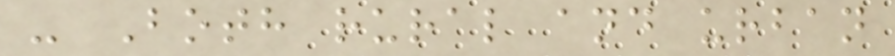- Both rural and urban
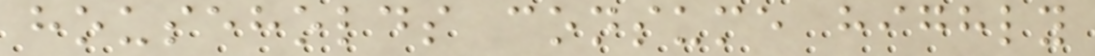households consume highly
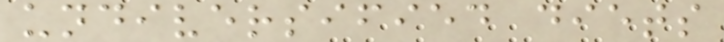undiversified diets
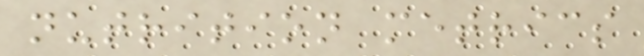nutrition metrics
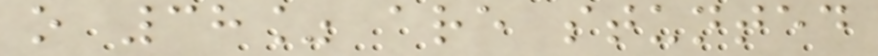o 38% are stunted
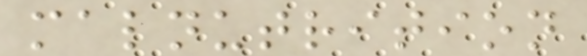malnutrition
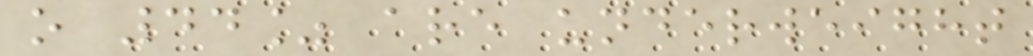o 44% are underweight
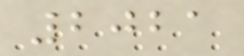2021
